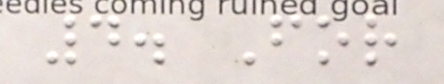4. For
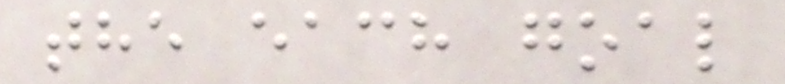the each goal
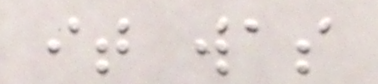it was
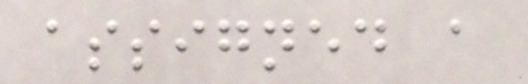assigned a
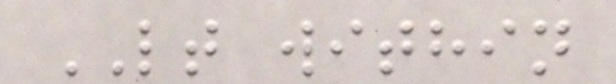LT within
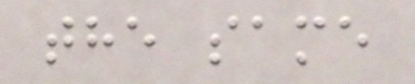the same
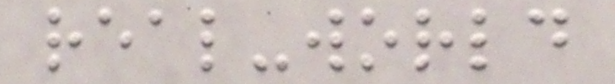real-world
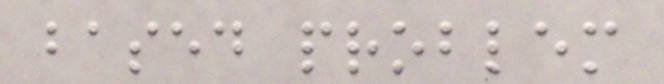based problem
